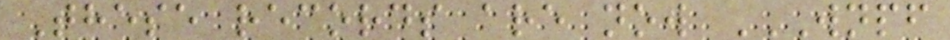These records are now WNPF
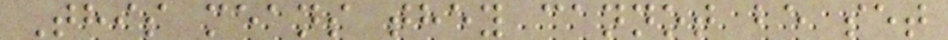This means they cannot be set
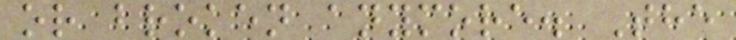or broken anymore. The
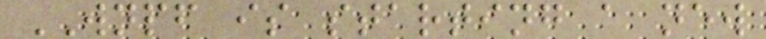WNPF is starting a new
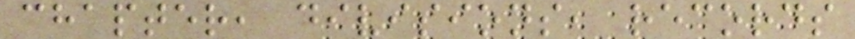chapter, divisions, records
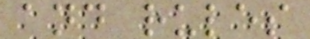and rules
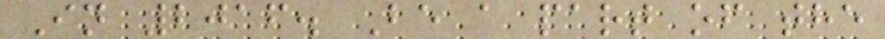In 2016. Be a part of the
